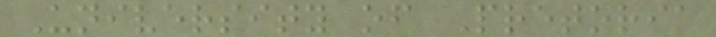University of Pretoria
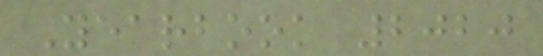Yearbook 2020
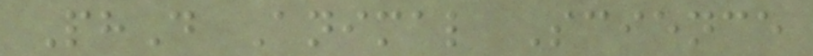PhD Animal Science
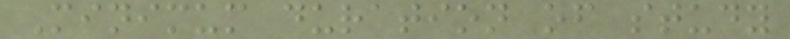Minimum duration of study
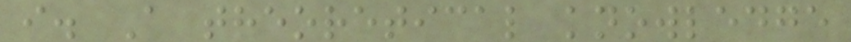i. A theoretical knowledge
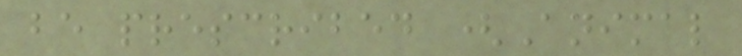be prescribed (Animal
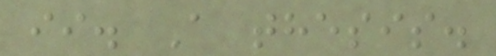ii. A thesis.
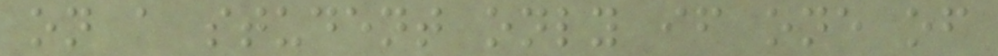on a student only if one of
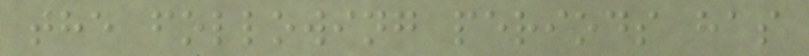the following periods has
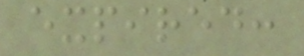expired:
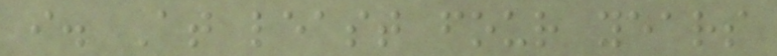i. At least four years
